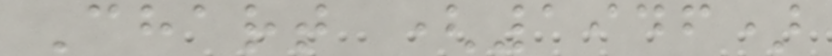Chart (1946)
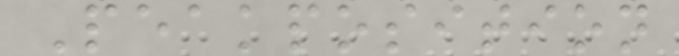Peakposition
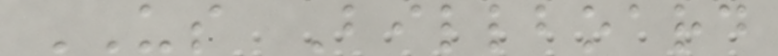US Billboard
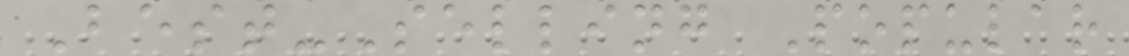Best-Selling Popular
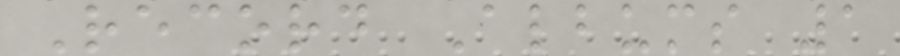Record Albums 1
